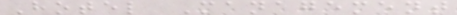Hotel Management
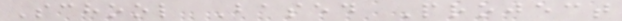School Based Project
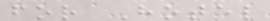for Hotel
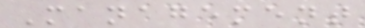Management
